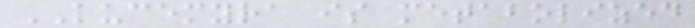LUCEMYRA is metabolized
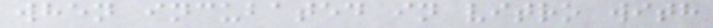when incubated in vitro with
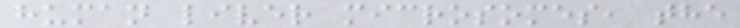human liver microsomes, the
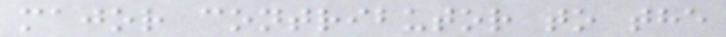major contributor to the
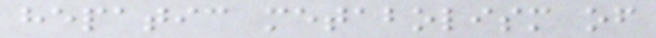hepatic metabolism of
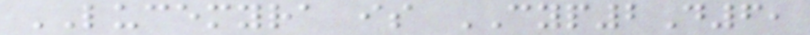LUCEMYRA is CYP2D6,
